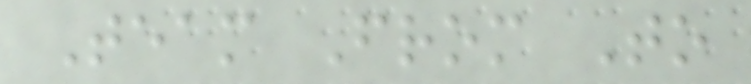Team From To
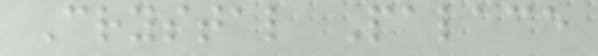Crystal Palace
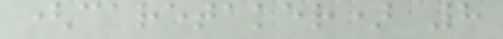(caretaker) 8
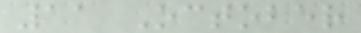11 October
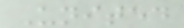United
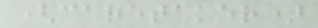(caretaker)
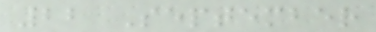22 September
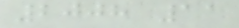2008 11
